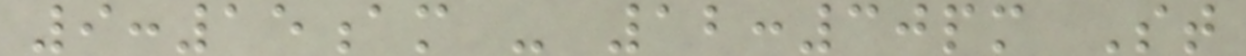9:15am - 12:30pm St
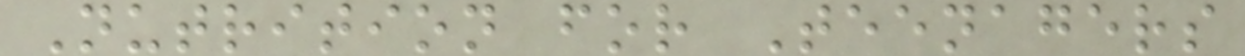Nutrition for Teenagers
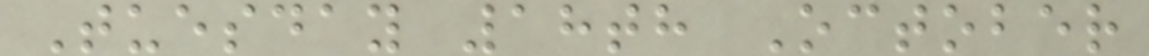Tuesday 18th October
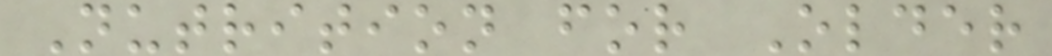Nutrition for Older
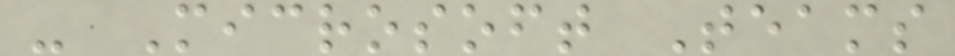- Microsoft Teams
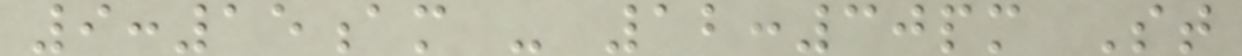9:15am - 12:30pm St
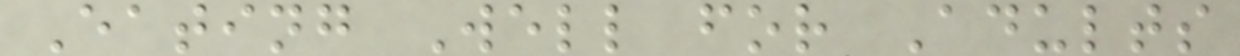Eating Well for Adults
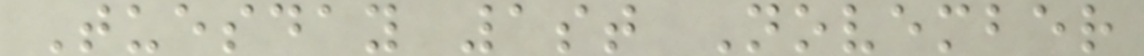Tuesday 1st November
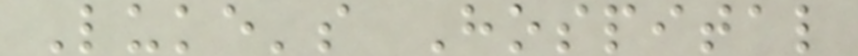Luke's Hospital
